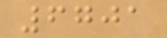6701
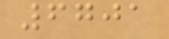6701
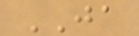JA
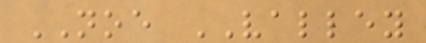NOE VALLEY
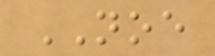NOE
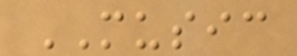MUSIC
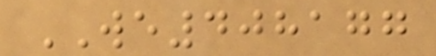WE408177
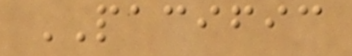PACIFIC
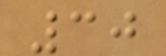30
